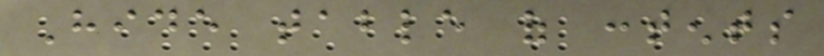Hide table of contents
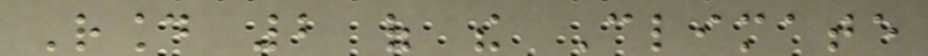Round 2 of the Climate
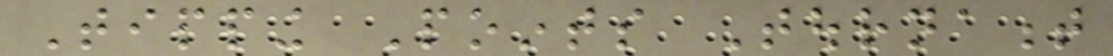Tipping Points Tournament
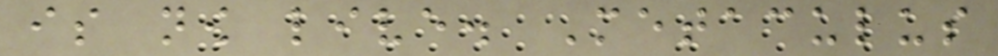is now live. Metaculus
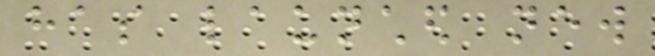has launched new
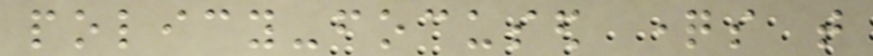policy-focused questions that
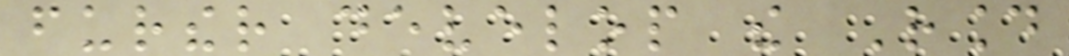further develop the Round
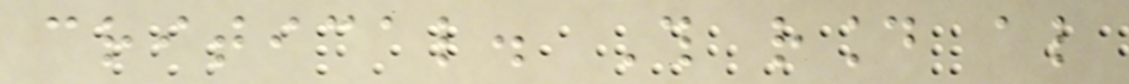critical. This round also
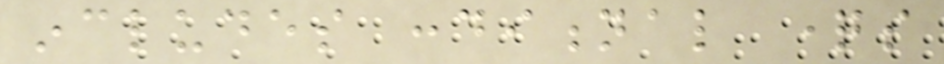includes conditional questions
